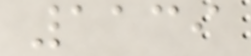1139
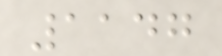1147
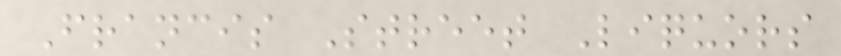Francis Street Liquors
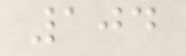104
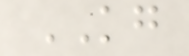KG
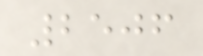2506
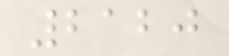2120
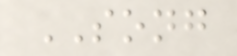SONG
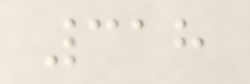318
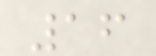16
